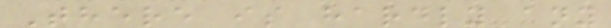There is hardly any
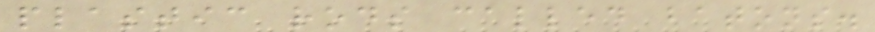plastic rods called batons.
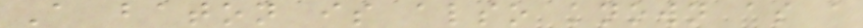A baton is also known as a
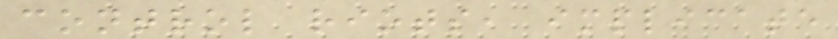control riots, implicate
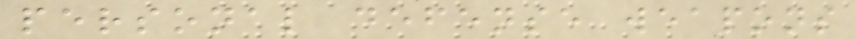personal defense weapons
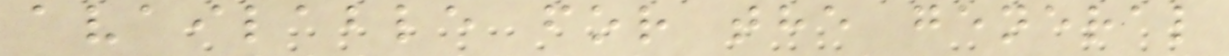available for the general
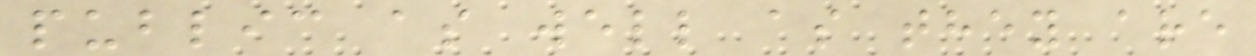public as well as they are
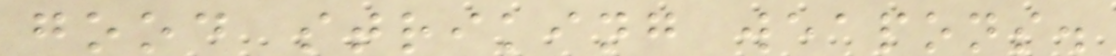good striking weapons.
